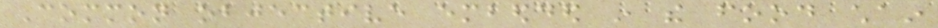Common objective embedded in the food chain
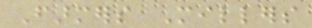Farmers Millers
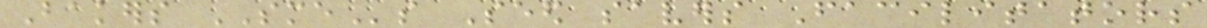Bakers SMEs Seed savers Facilitators
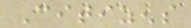Citizens
